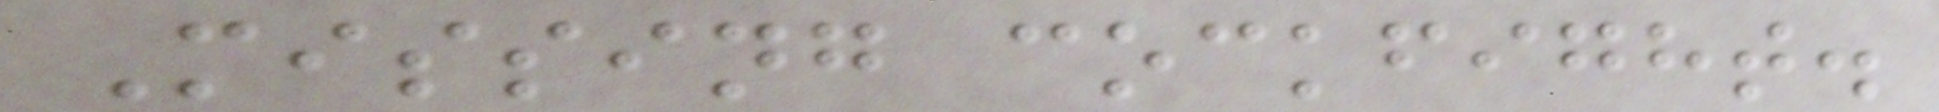Missing cockfight.
